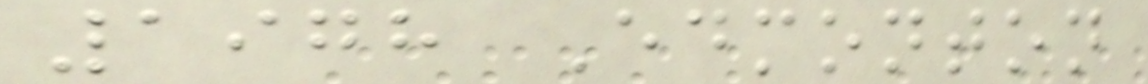1978 Edmonton
